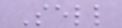Sell
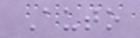Auto
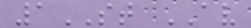1ST AV
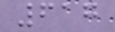617
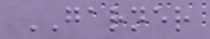GARNER
